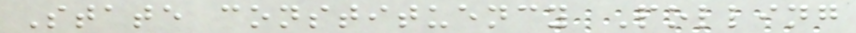State constituency Polling
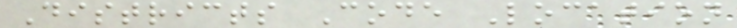Districts Code Location
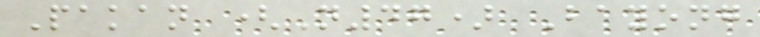Pakan (N47) Bayong
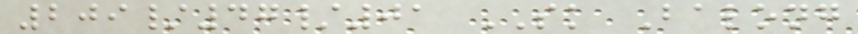209/47/01 SK Balong
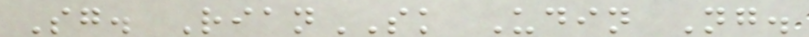Sg. RianSK Udin Ng.
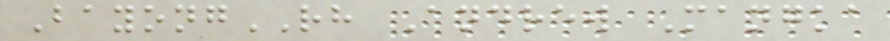BayongRH Andrew Mangka
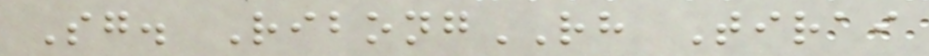Sg. RibongRH Tirai
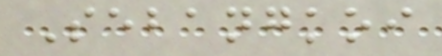Sebangkoi
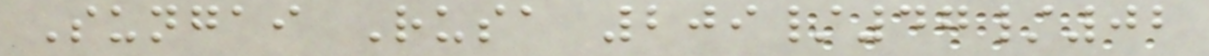Sungai Rusa 209/47/02
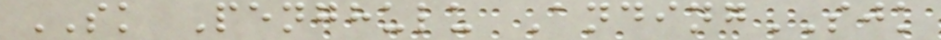SK Penghulu AndingSJK
